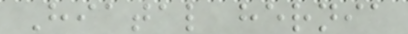Hiatal hernia
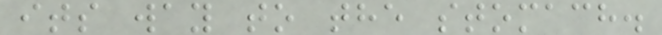its way to the stomach.
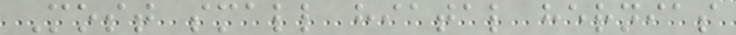Most small hiatal hernias
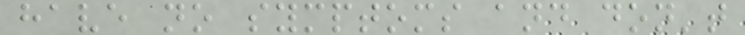have no symptoms and don't
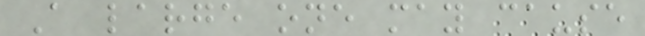A large one may cause
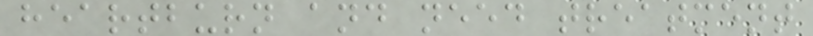heartburn and need treatment
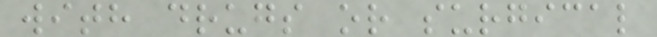with drugs or surgical
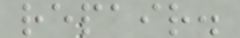repair.
